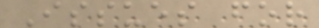Issues for
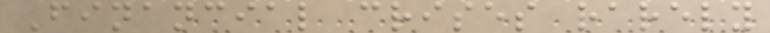Financial crises rarely
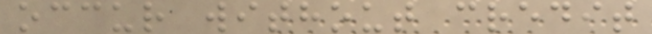occur without credit
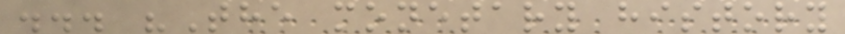... "The monetary history
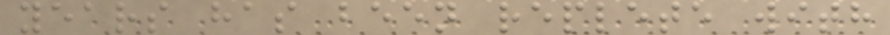years has been replete with
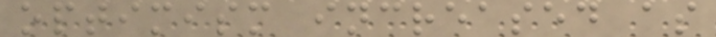optimism increased as
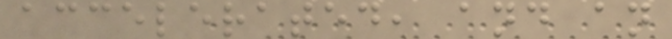accelerated, and an
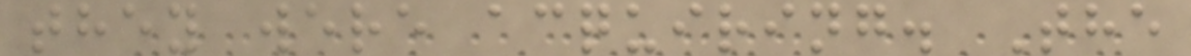they were acquiring. The
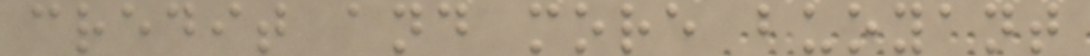credit and more buoyant
